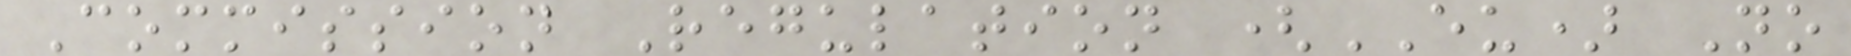Commission Regulation (EU) No
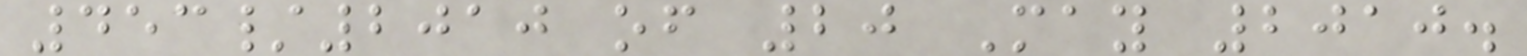453/2010 of 20 May 2010.
